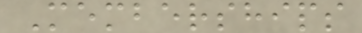Memberships
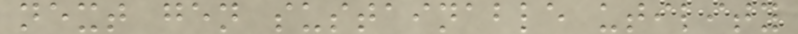next gen sustainable utility
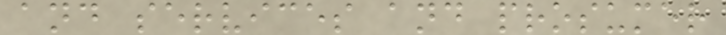and services and prosumer
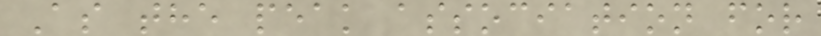As the peak association for
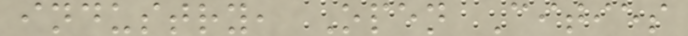industry, Open Cities
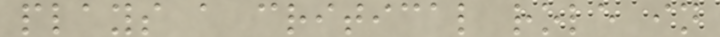plays a critical role in
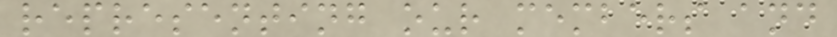representing our members and
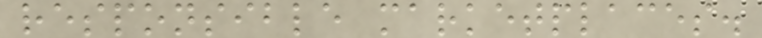responsible marketplaces.
